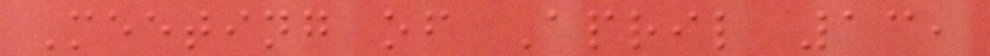Meeting of April 13,
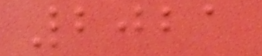2021
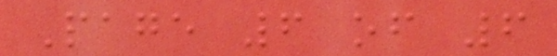Page 6 of 6
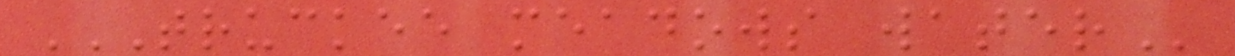TRUCKEE MEADOWS WATER
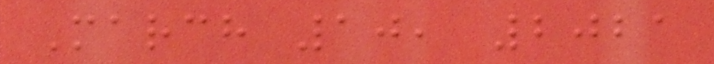March 10, 2021
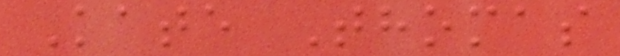Kate Thomas
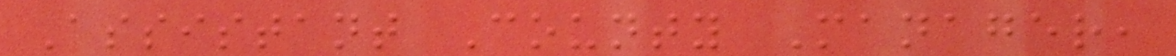Assistant County Manager,
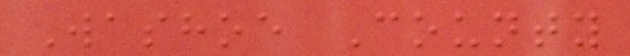Washoe County
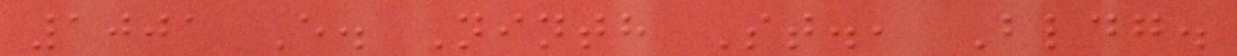1001 E. Ninth St., Bldg.
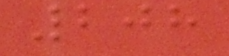208
